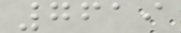7619
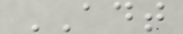ADT
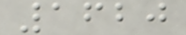1620
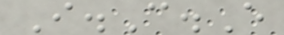I.C.E
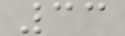33
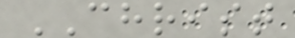CHRIST
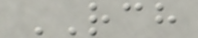RCH
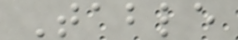Table
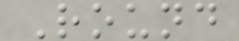Round
